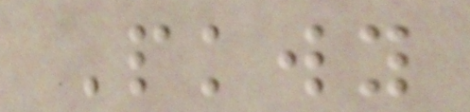Pkwy
